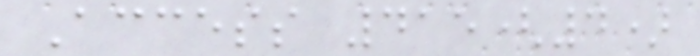Access 415(4)
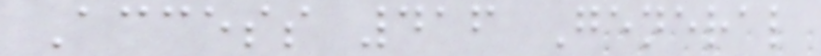Access 416 General
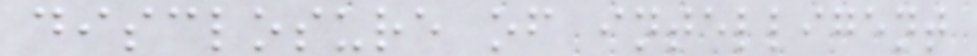disclosure of intelligent
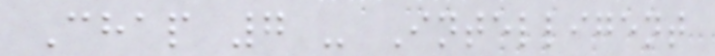Chap 7 - Intelligent
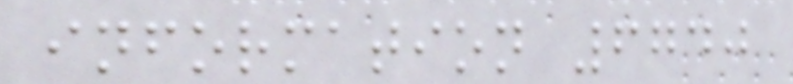information 6740
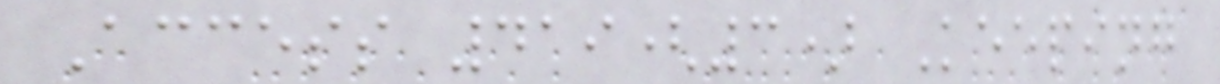Access 419(3) Keeping
